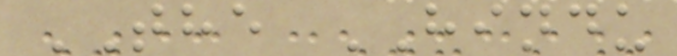THE HINDU
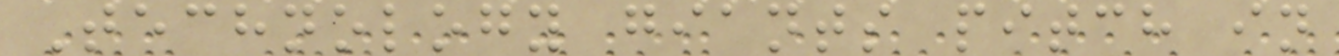Technology giants pitch in
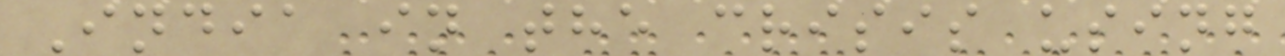India in the crisis using
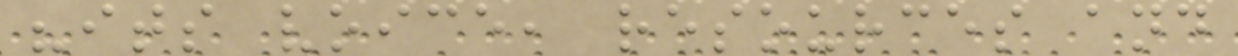"its voice, resources and
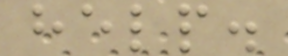help.
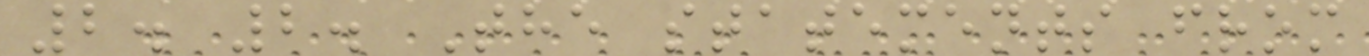2. 2. The statements from
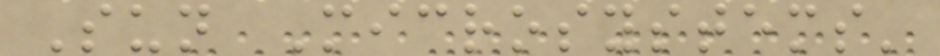Sun Microsystems'
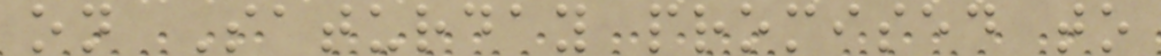on Saturday promised to
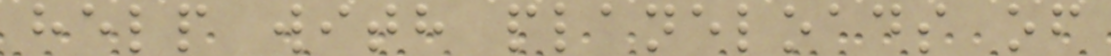help with planeloads of
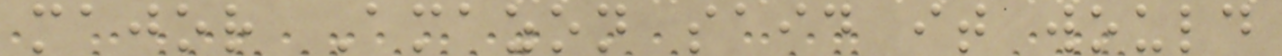major Amazon said it would
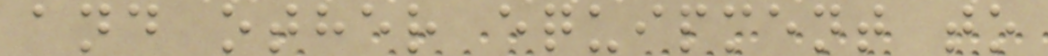and other equipment to
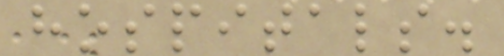hospitals.
